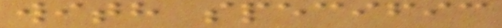with specific
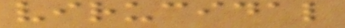virucidal
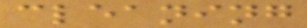cleaning
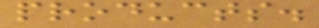products.
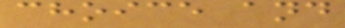choice and
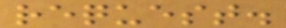request.
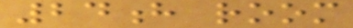24h room
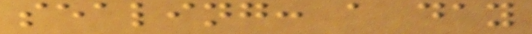sealing: a day
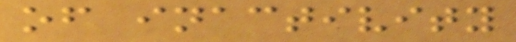of inactivity
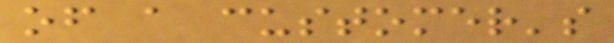of a customer's
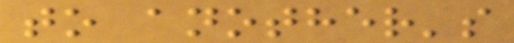to another's
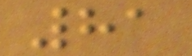81
